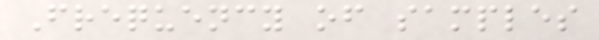Frequency of samples
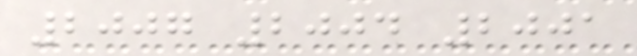2007 2004 2001
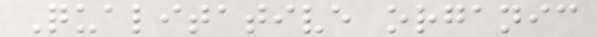Qualitative organic
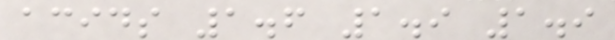acids 1.6 1.9 1.9
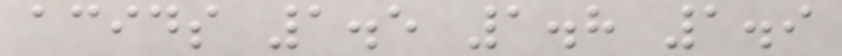acids 1.5 1.8 1.9
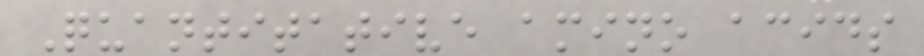Quantitative amino acids
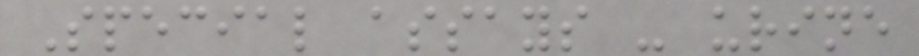Special assays - urine
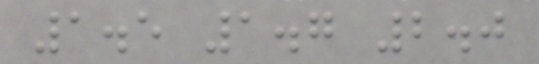1.5 1.7 2.0
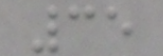35
